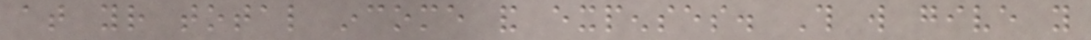at your total income and expenses. This will give you
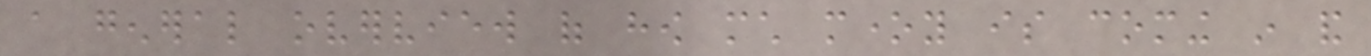a general overview of how much money is coming in and
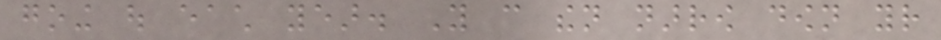going out each year. You can then narrow down your
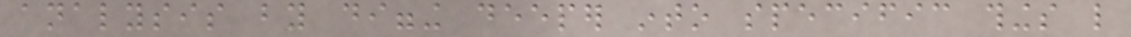analysis by digging deeper into specific things like
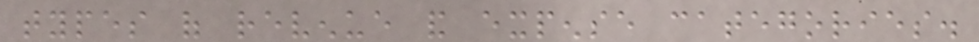types of revenue and expense categories.
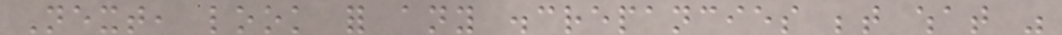Next, look for any discrepancies between what was
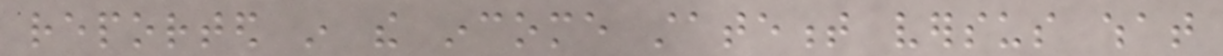reported in the income statement versus what
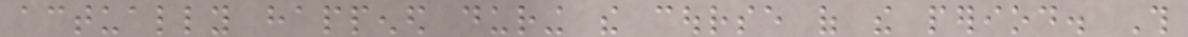actually happened during the course of the period. This
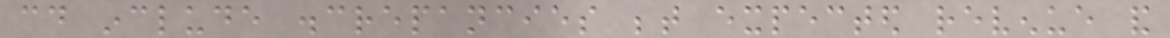could include discrepancies between expected revenue and
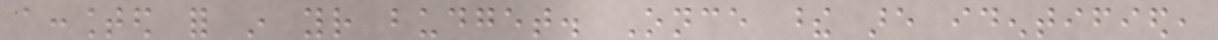accounted for in your budget. Once these are identified,
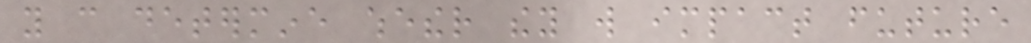you can determine whether they will impact future
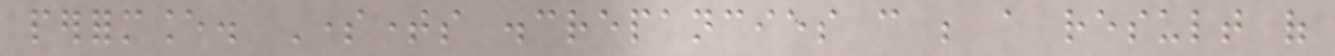performance. Sometimes discrepancies can be a result of
